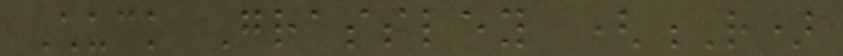Chuck Grassley (R)
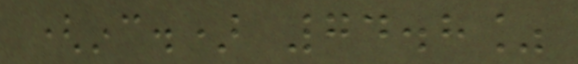(inc.) 74.8%
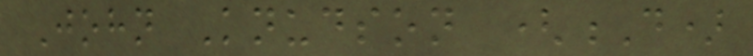John Knudson (D)
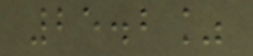25.2%
